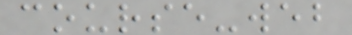course-web
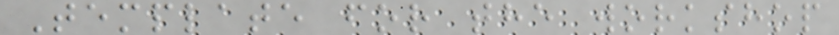Template for the workshop
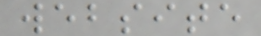website
